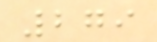279
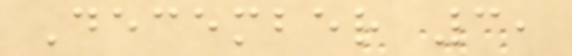December 3,
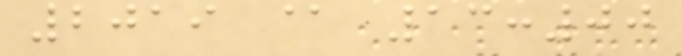2019 @ 13:00
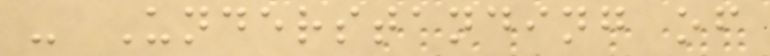- Understanding of
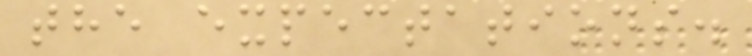the expectations.
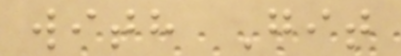with Git
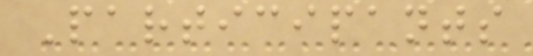Participants
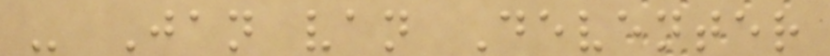- Jan van Deventer
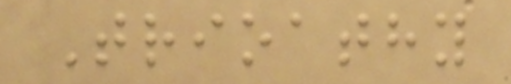Trioathy
